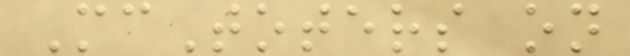McToters on
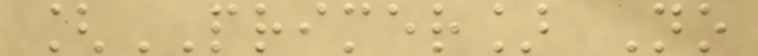[PRIMER] No
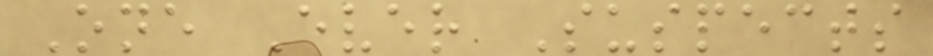One Ever Suspects
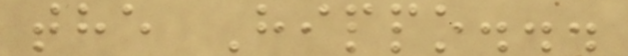the Hippo...
